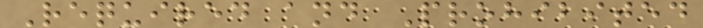Required and Prohibited
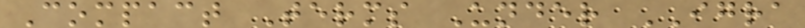Compact Terms Under IGRA
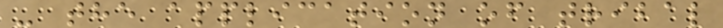- the application of tribal
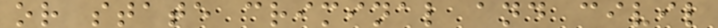or state criminal and civil
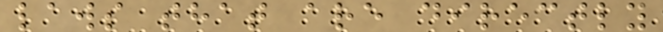laws that are directly
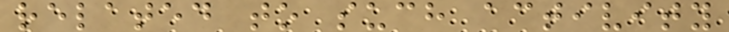related to such activity
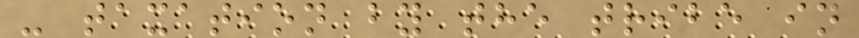- taxation by the tribe in
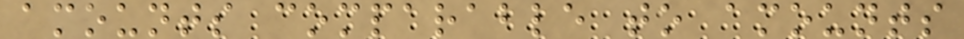amounts comparable to amounts
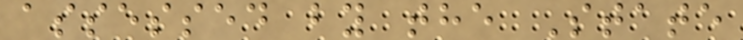assessed by the State
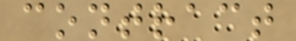contract
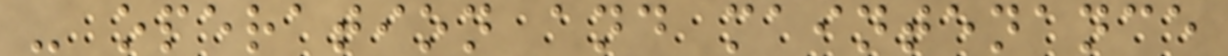- operation and maintenance
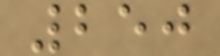250
